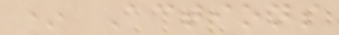* Actions
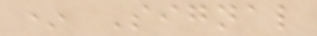* Signal
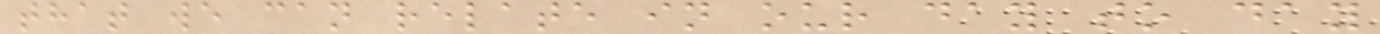that we can relate in our day to day
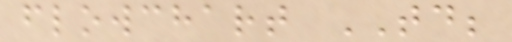flowchart TD;
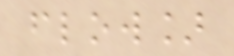flow]
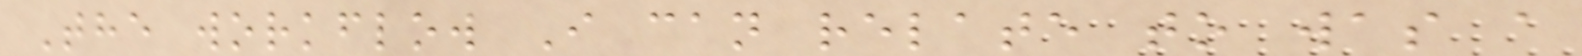The workflow I can relate to was a
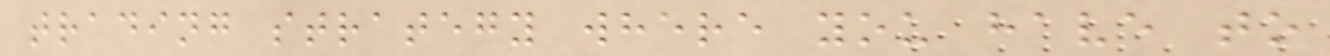trading strategy where you have to
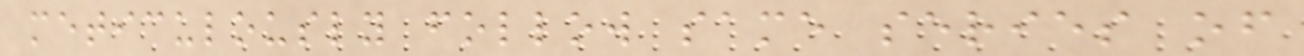meticulously follow same series of
